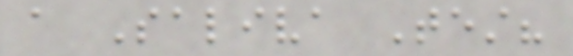a Saliva Test?
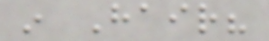in Hair?
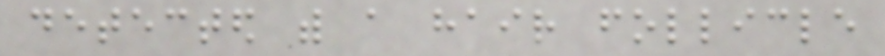detected with a hair follicle
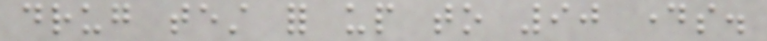drug test for up to 90 days.
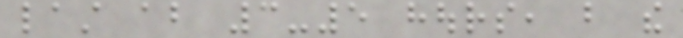last about 3-5 hours, but the
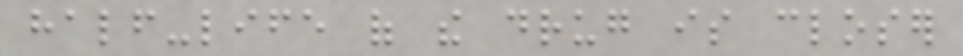half-life of the drug is closer
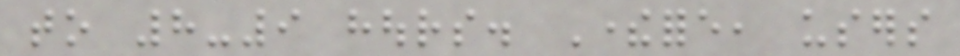to 8-9 hours. Therefore, users
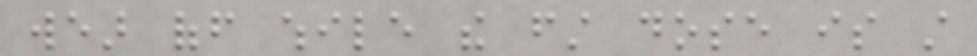wear off while the first dose is still
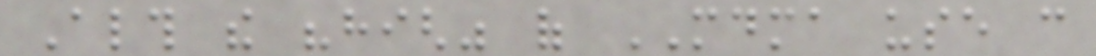Although the "high" of MDMA use can
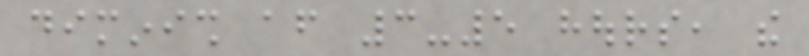diminish after 3-5 hours, the
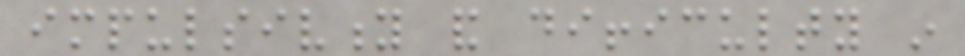impulsivity and difficulty in
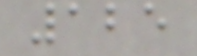125
